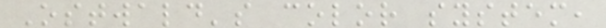Ostwald's color system,
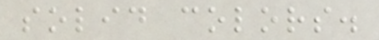solid colors.
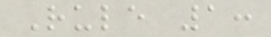Rule 1:
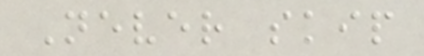Never skip
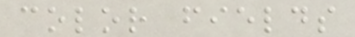color fields
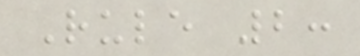Rule 2:
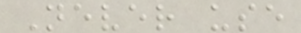Never use
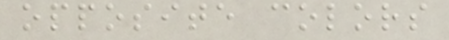opposite colors
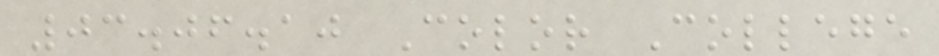03.06.10 Color College
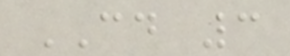CD 3
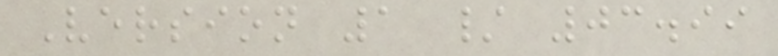Version 1 / 03.99
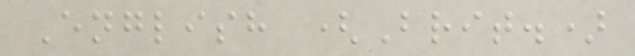English (Brit.)
